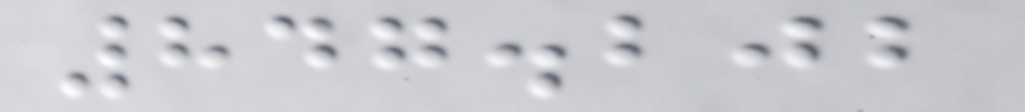847.202
